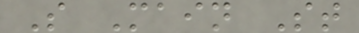S Main St
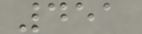451
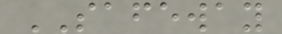SAFEWAY
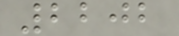2202
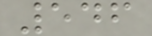546
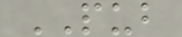PUB
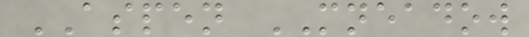ASPEN MNEADOW
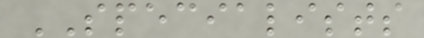SPECIALISTS
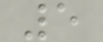5
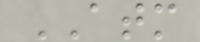ATM
